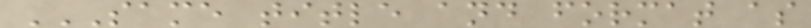SAME TITLE AND FORMAT AS
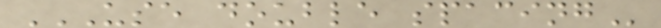USE DOUBLE SPACING
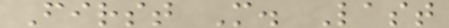First M. Last
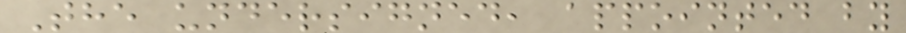The undersigned, appointed by
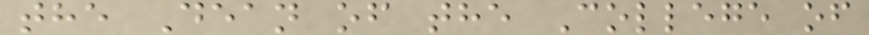the Dean of the College of
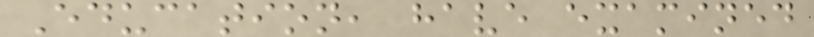Education, have examined
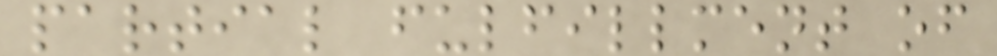partial fulfillment of
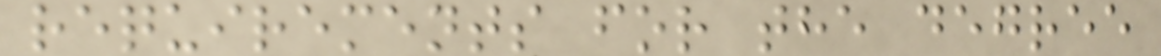requirements for the degree
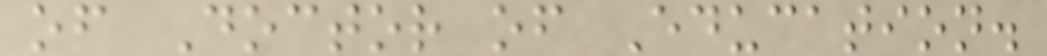of Doctor of Education.
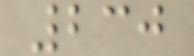230
